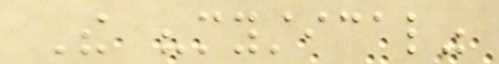The "mystical"
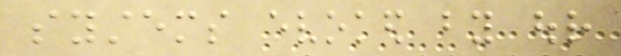systems evoked by our
